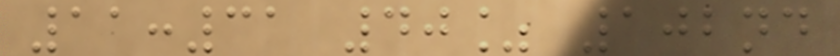11:31 40% 102nd
